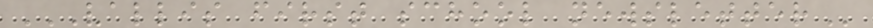VALLIS FIRST SCHOOL NEWSLETTER
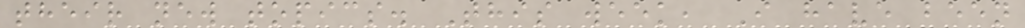their new topics. This week, I have been
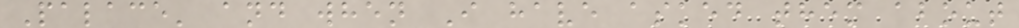Palace' and when I have asked them about
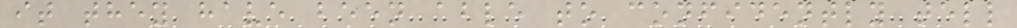it they have been able to confidently tell
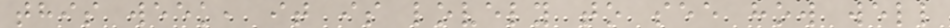this week, it is lovely to see how well
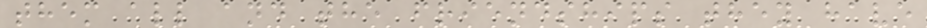them all and the friendships they have
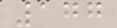177
